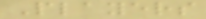Players
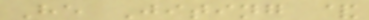He Jiting &
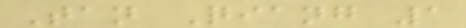Tan Qiang 1
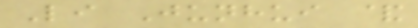Li Junhui &
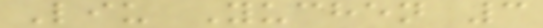Liu Yuchen 3
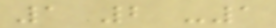1 2 -1
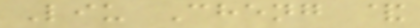Liu Cheng &
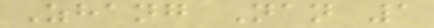Zhang Nan 1
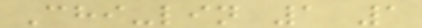Chi-lin 1 1
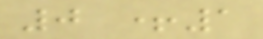0 +1
